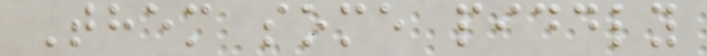Them some piddly
